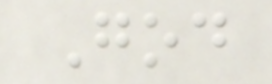God
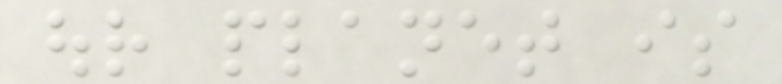our planet is
